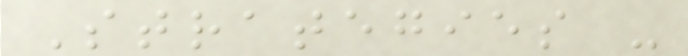Strategies -
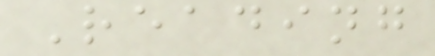Reading
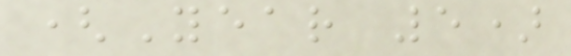(Year 5)
